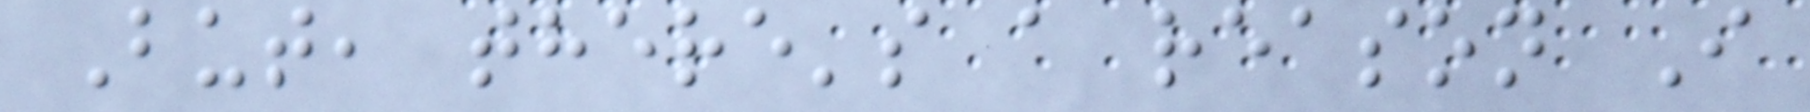But, there's a reason I
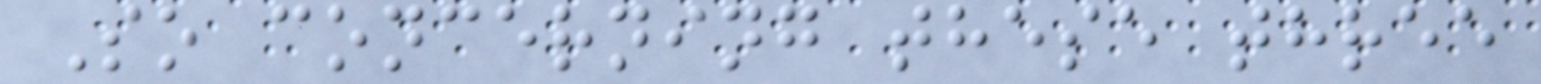So concerning these three
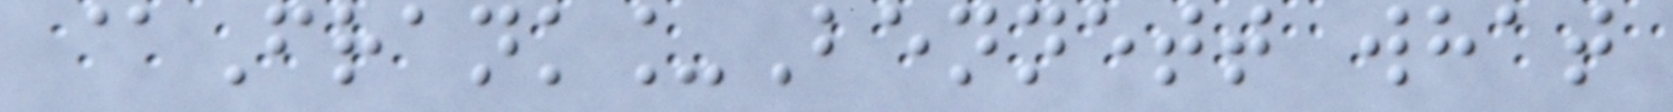@Frank_Bennett what
